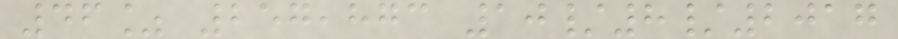46% 257,873 10/8/2017
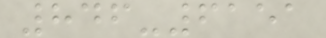846-6151
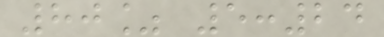80% 5:24
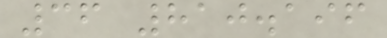36 810.196
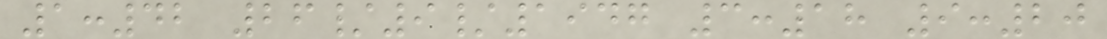1:42 26/9/1947 3:18 9:20
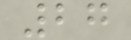27
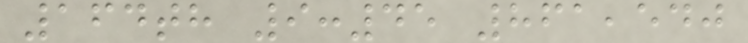164th 9:45 861,540
